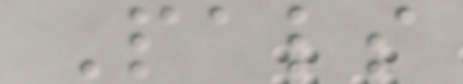Pals
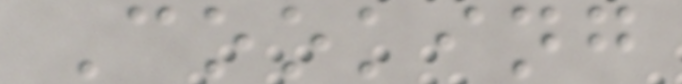Cooking
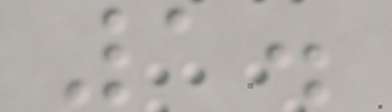1.
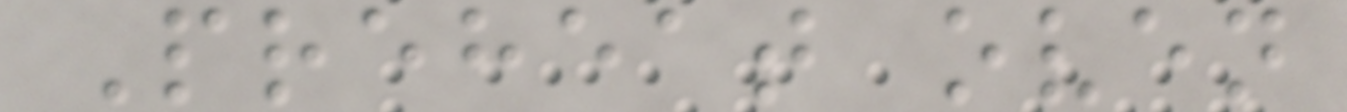Preheat oven
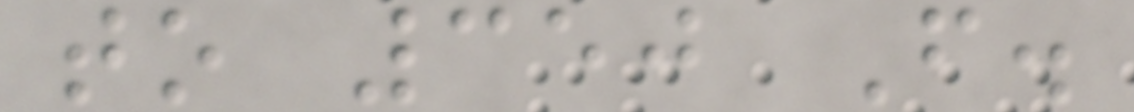to 350 F.
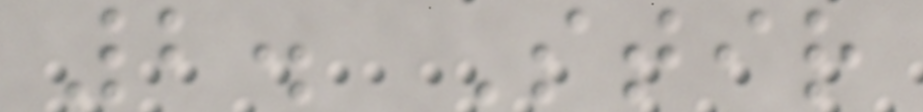2. Stir
